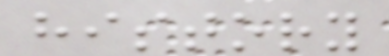history
